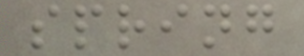spring
